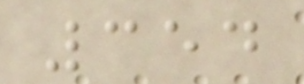354
